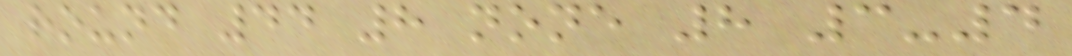round 44 8 none 8 3-4
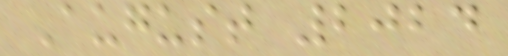August 2024
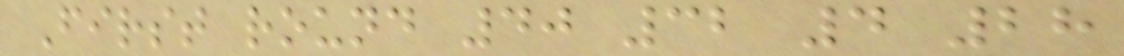First round 40 32 4 28
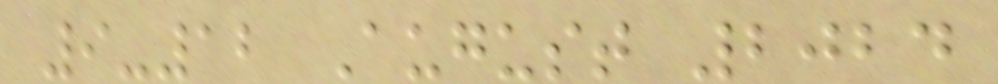9-12 August 2024
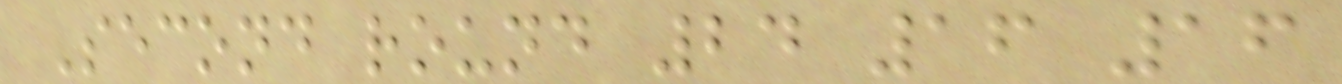Second round 24 16 16
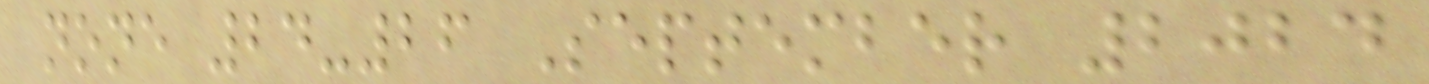none 24-26 September 2024
